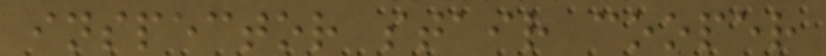inspector stair cooper
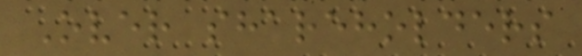Over shareholders
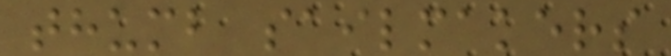thumb sailmakers
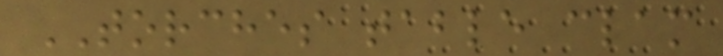TORCHES table clam
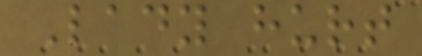Lady hurt
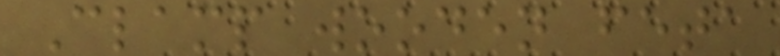Clamp wooden feta
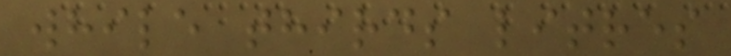while thirds litres
